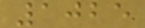1025
